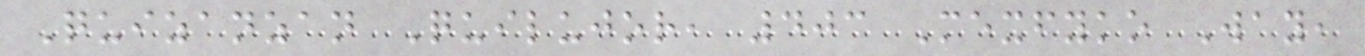Quizanzan Quilujor, 403 Mexfyko Way,
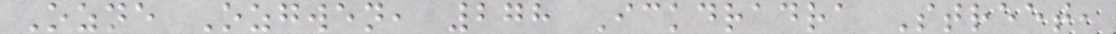Ozne Ozgwen, 278 Ickdradra Street,
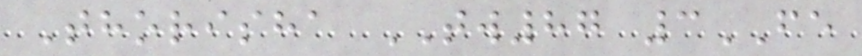Thorisha TW87 3FE
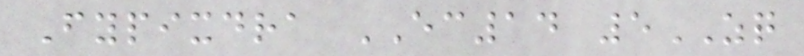Fypixdra EC14 5ZQ
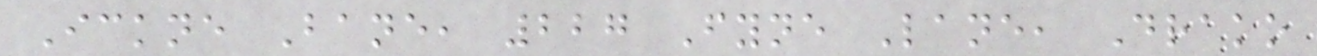Ickne Bane, 227 Fyne Lane, Drako
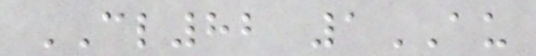CL82 1AU
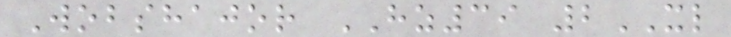Wobshajor HZ39 2XL
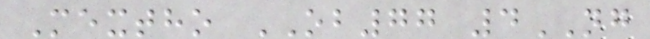Mextho OB77 4NG
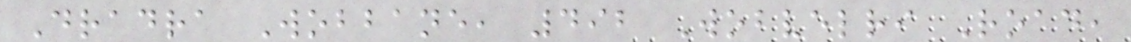Dradra Wobbane, 492 Wobvelri Road,
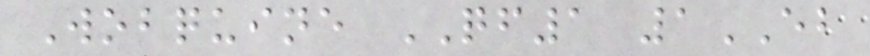Wobquine QF1 1EB
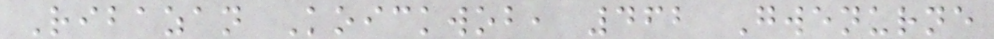Ribazan Koickwob, 462 Gwenurne
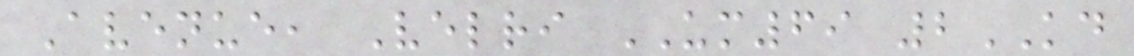Avenue, Velri UM69 2KD
